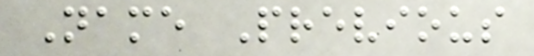Name Previous
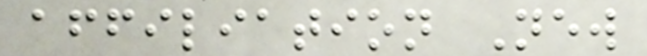affiliation New
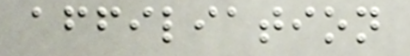affiliation
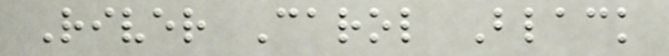River Carol Black
